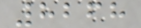8268
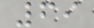69
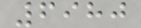6980
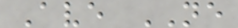Ave NE
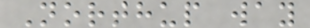Northup way
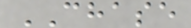CHASE
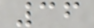36
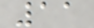11
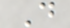D
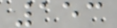153
